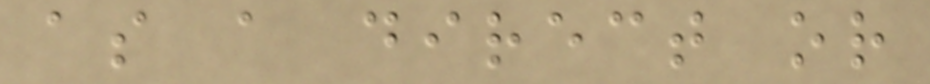as a direct or
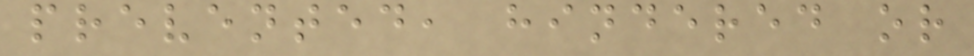prevented, hindered or
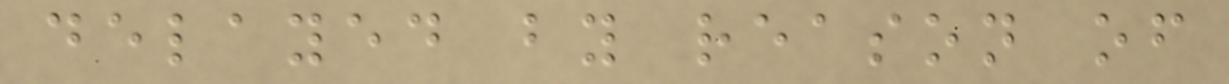delayed by reason of
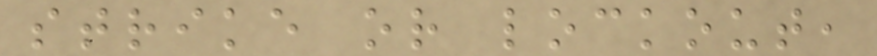strike or lockout,
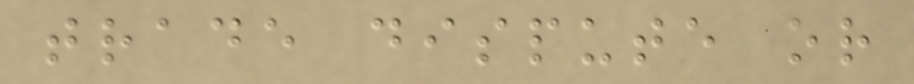trade dispute or
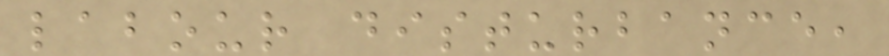labour disturbance,
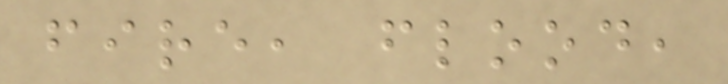fire, flood,
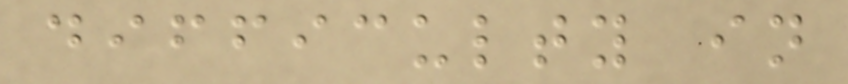difficulty in
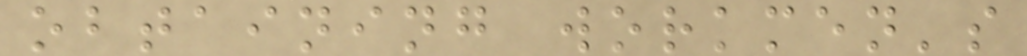obtaining workmen's
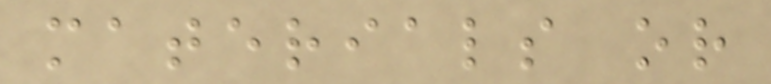materials or
